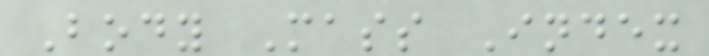Body Mass Index
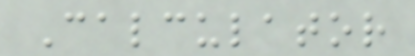Calculator
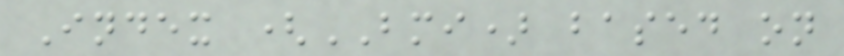Index (BMI) based on
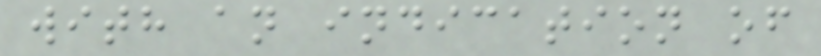with an indication of
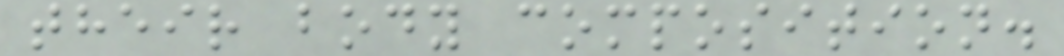their body composition.
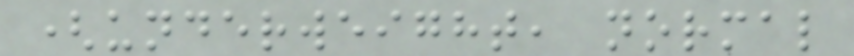(underweight, normal
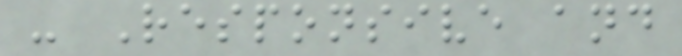- Responsive and
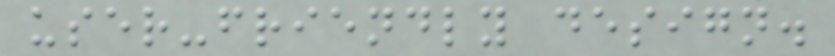user-friendly design.
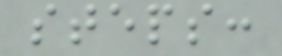steps:
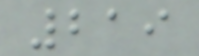219
